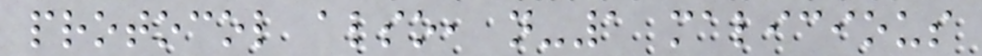protocol also, n-1 malicious
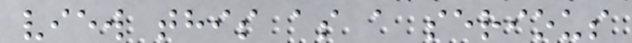view this as a serious
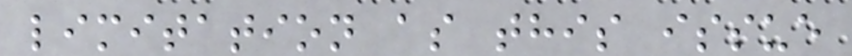limitation as this issue
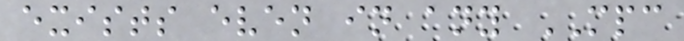exists even in any MPC
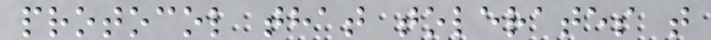protocol that tolerates t
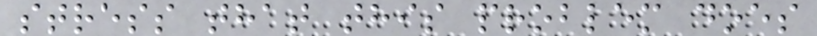stress that this problem does
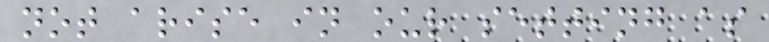not arise in our setting as
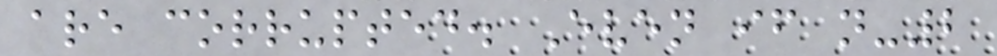are corrupted. Even if n-2
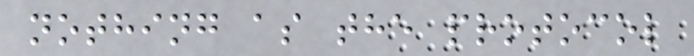nothing as the protocol
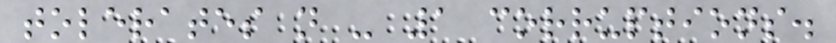tolerates n - 1 corruptions.
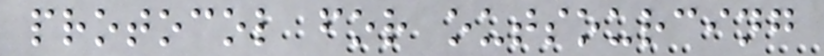protocol for outsourcing
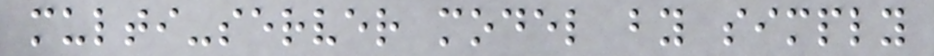multi-server model by simply
